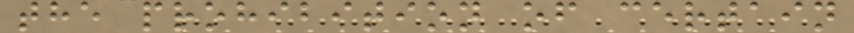the prohibition of certain
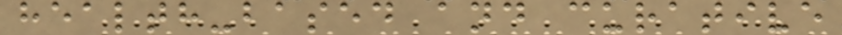health-based and curative
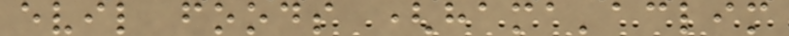evil foods (hama'aclim
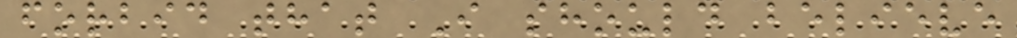forbid that I should believe
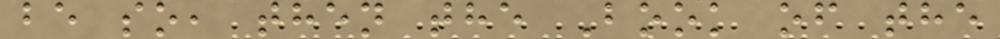be so, then the Book of the
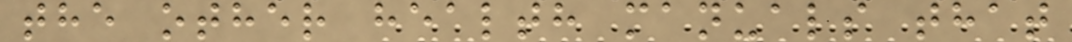the other health manuals that
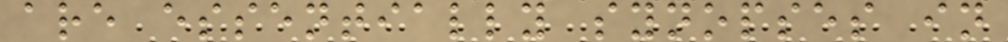are essentially synopses in
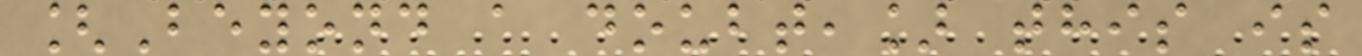[Beyond a doubt,] this is
